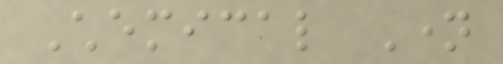Chemical Name
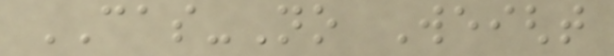CAS-No Weight
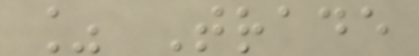% Trade
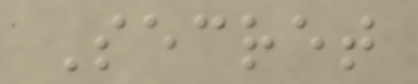Secret
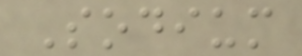Sodium
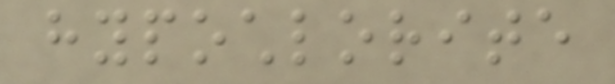hypochlorite
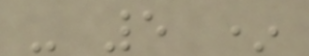- 5 *
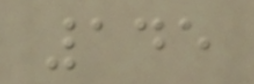145
